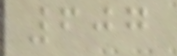607
